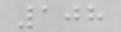108
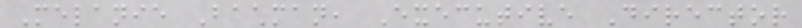Melanie Bachman, Executive Director
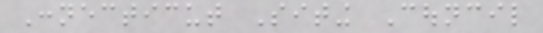Connecticut Siting Council
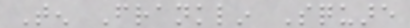Ten Franklin Square
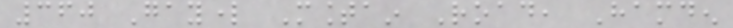360 Gaylord Mountain Road, Hamden
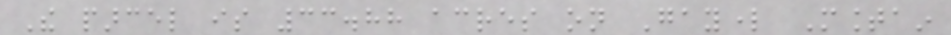The parcel is 33.88 acres on Gaylord Mountain
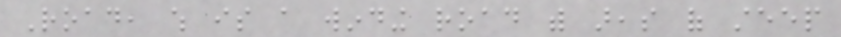Road, which is a winding road with areas of steep
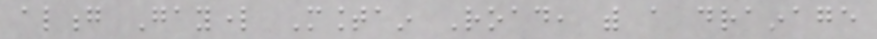along Gaylord Mountain Road, with a drainage
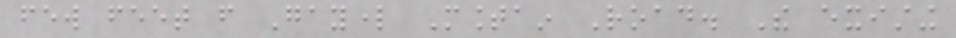few feet from Gaylord Mountain Road. The existing
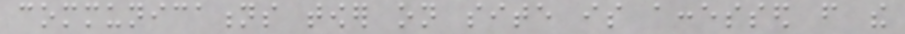communications tower on site is accessed from the
